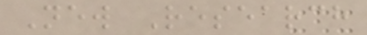New Research
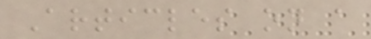Articles on a
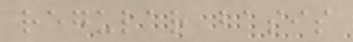regular basis
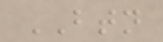BTN
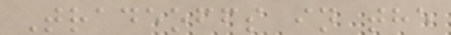Tradeoffs in the
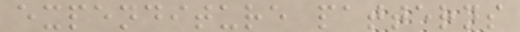expenditure patterns
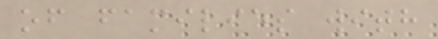of families with
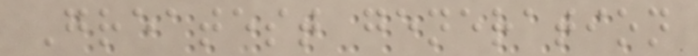Greatest generation
